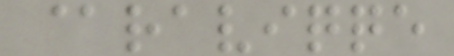@raviqqe
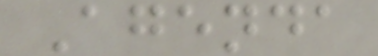Agenda
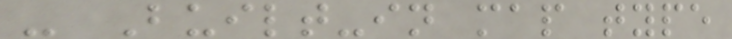- Built-in map type
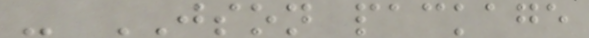- JSON package
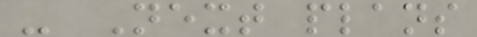- Next plans
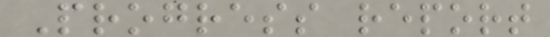Progress report
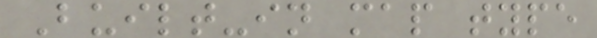Built-in map type
